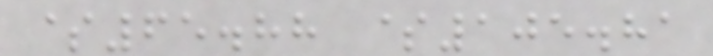$65.88 $105.81
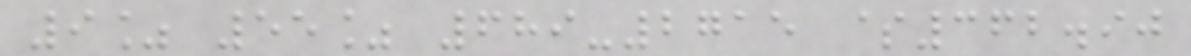9% 55% 689-2715 $362.90
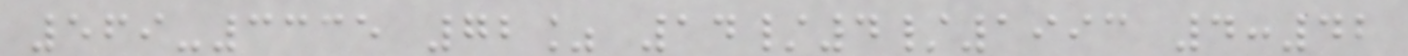569-3335 72% 14/4/1993 4:42
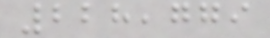228,779
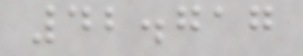42.717
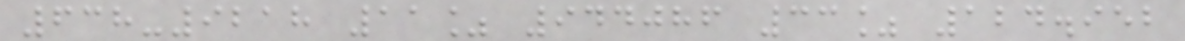638-9218 11% 944086 33% 124.952
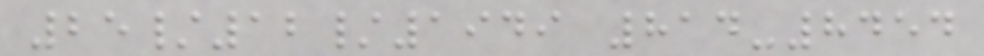25/12/1949 814-8454
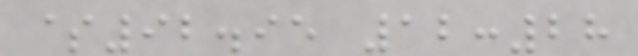$92.95 12:28
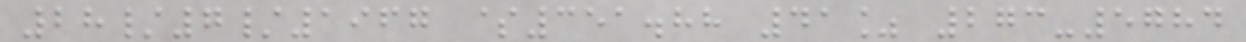28/7/1967 $351.88 41% 273-5784
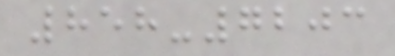858-7203
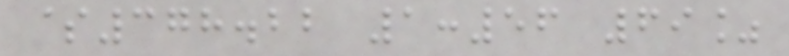$378.22 1:56 69%
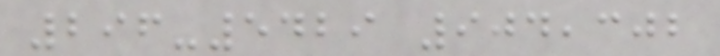296-5429 904,302
